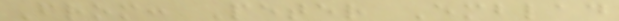From: Peter Emblad
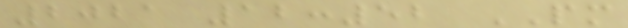2021 12:52 PM
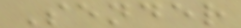Sender
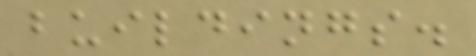buildings.
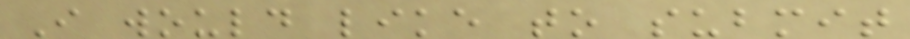I would like to submit
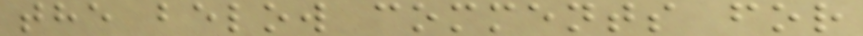the below comments for
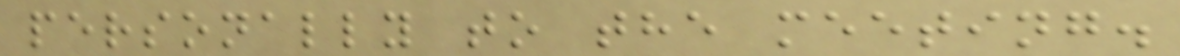personally to the meeting.
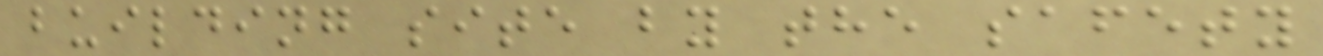building site by the safety
